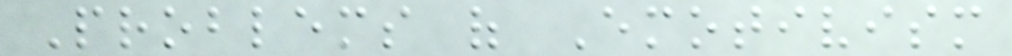Problems of Emotivism
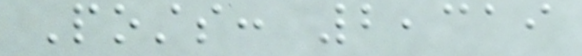Posts: 2,319
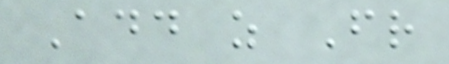Add as Friend
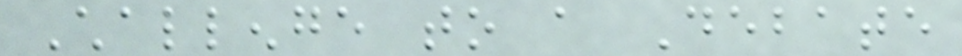Challenge to a Debate
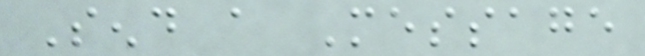Send a Message
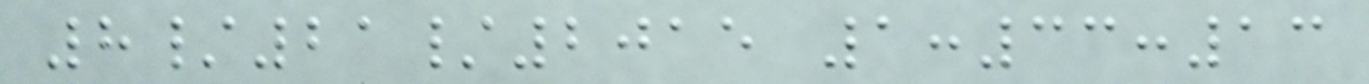8/21/2015 1:33:13
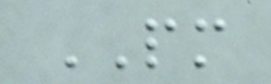PM
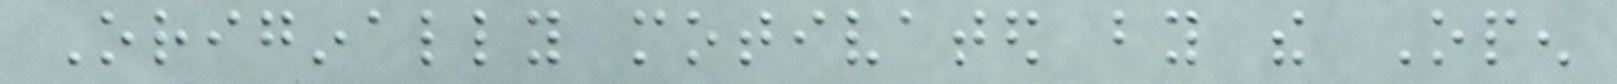Originally motivated by the Open
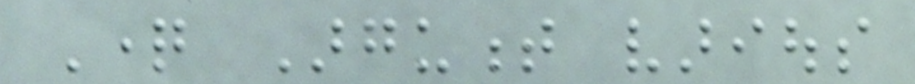Question Argument various
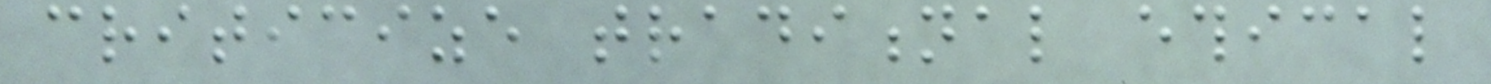criticize traditional ethical
